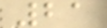21
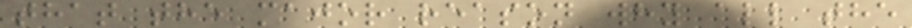that the major reason why all the
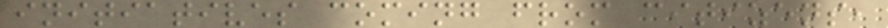initiatives coming from citizens,
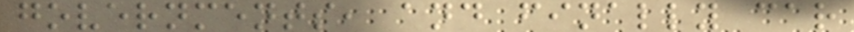governments, and finally car
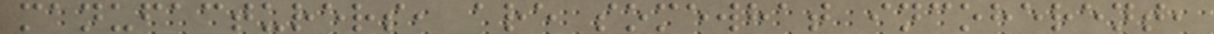manufacturers, are somewhat incoherent,
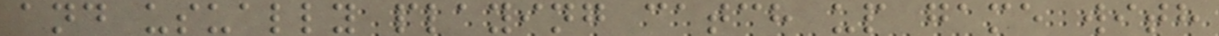and usually playing catch up game with
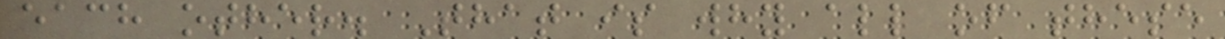each other. That is why all of these
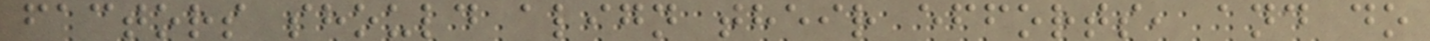factors should align their efforts, and do
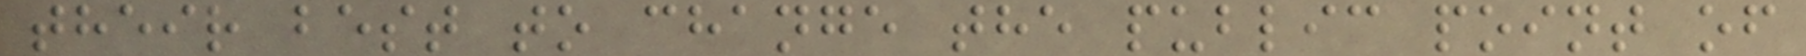their best to change the public point of
